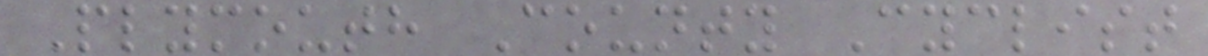Plymouth County Cyclist
